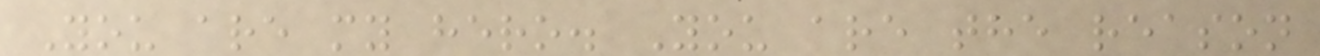You are my hero. You are the reason
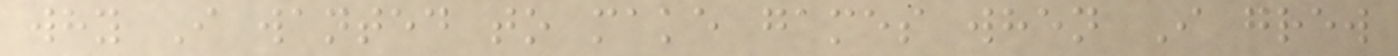why I wanted to make games when I grew
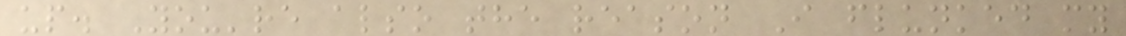up. You're also the reason I flunked my
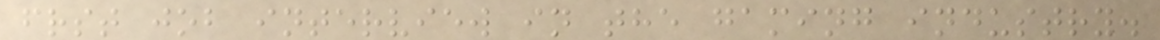frst job interview in the gaming industry.
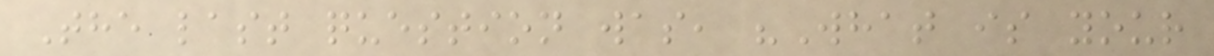The last question was, "What is your
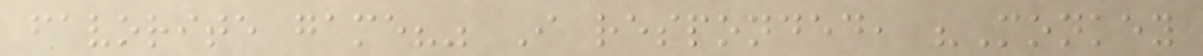favorite game?" I responded, "Monkey
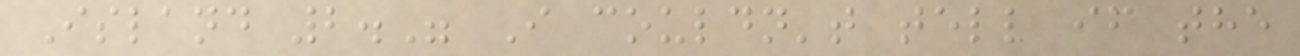Island 2." I couldn't tell if the
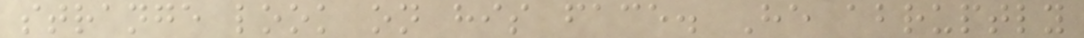strange look on his face. He abruptly
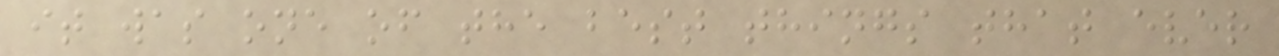it was one of the best things that ever
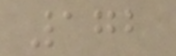172
